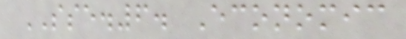SSE.6. Economic
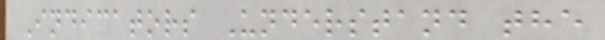Indicators Understand the
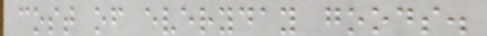cost of everyday goods.
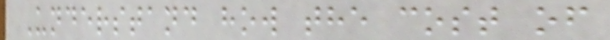Understand how the cost of
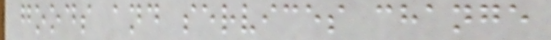goods and services change
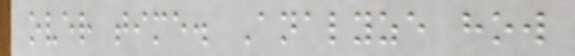over time. Analyze how
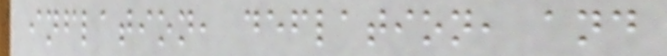inflation, deflation, and
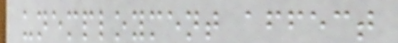unemployment affect
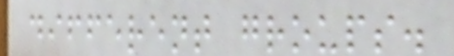different groups.
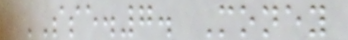SSE.7. Money
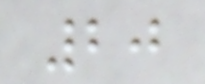20
